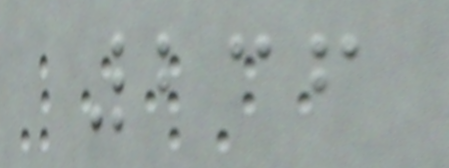236
